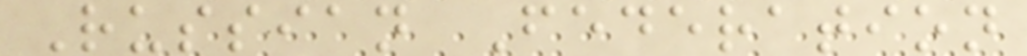Russian Federation
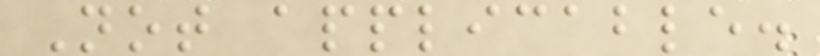Not applicable.
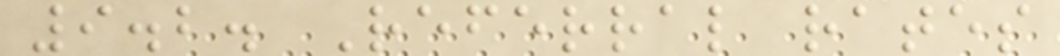9.2. Referral rates
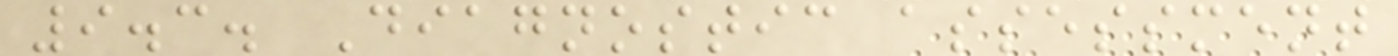9.3. Diagnostic assessment
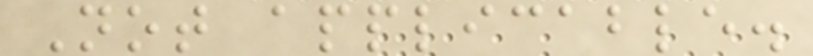Not applicable.
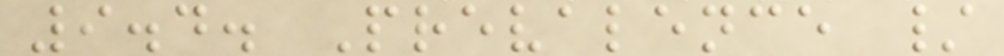9.4. Prevalence /
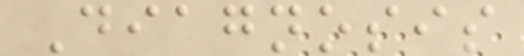Diagnosis
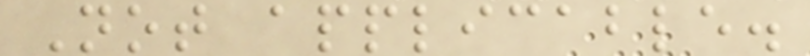Not applicable.
